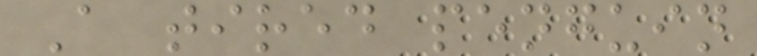A tired penguin
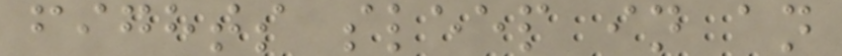fights sleep in an
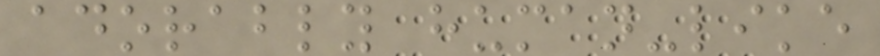adorably human-like
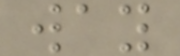way
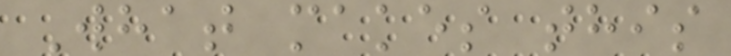What makes this
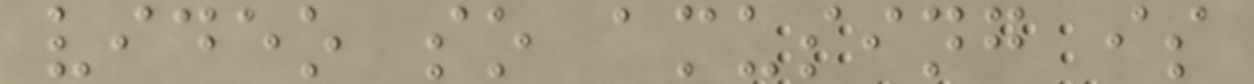video so amusing is
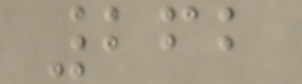262
